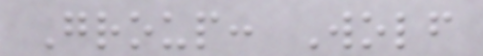Group: Wolf
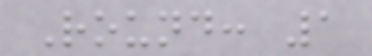Round: 1
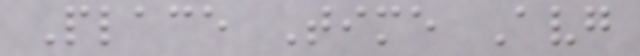Place Time Avg
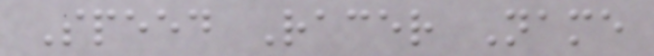Speed Racer Name
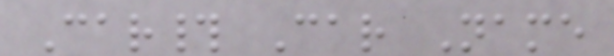Car# Car Name
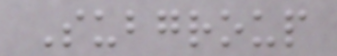Subgroup
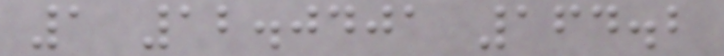1 12.0401 164.2
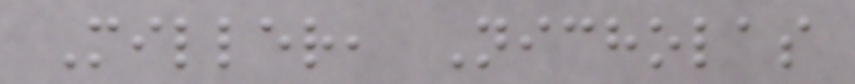Miller, Nicholas
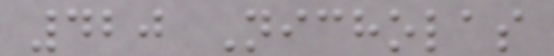420 Nicholas
